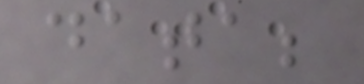data;
